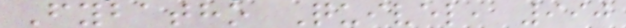Fybatho Quivel, 990
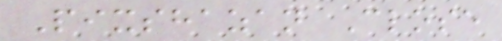Pixshazan Close
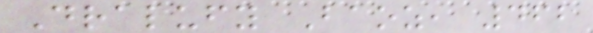Dralufy Baoz, 462
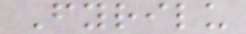Fyrilu
